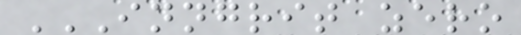INNGRIT ZERO
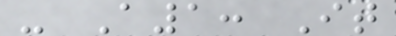- A1: It
